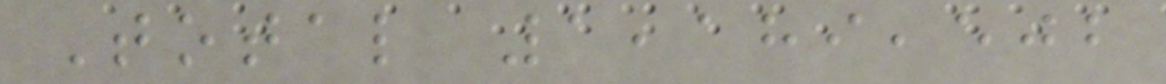Total 1,189,502
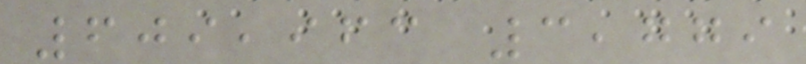609,963 3,779
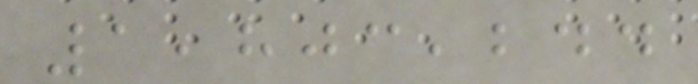1,803,244
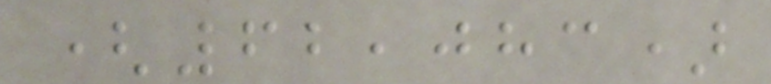(62,083)
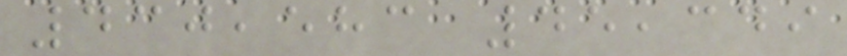430,583 45,349
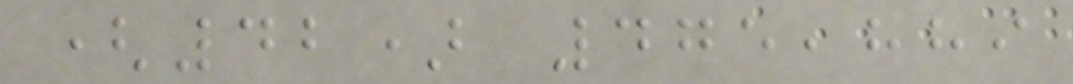(42) 475,889
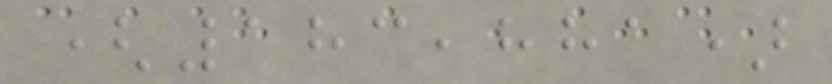(183,881)
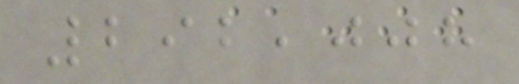292,008
